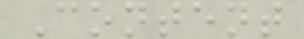Content
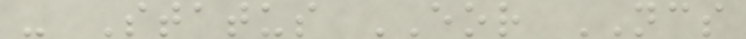- Status EOR NCS
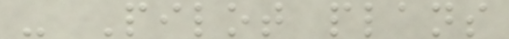- Pilot plans
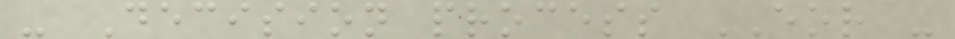- Decision process EOR -
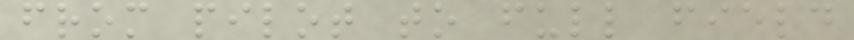from pilot to full field
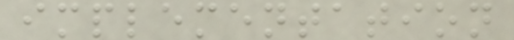implementation
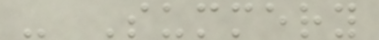- Summery
